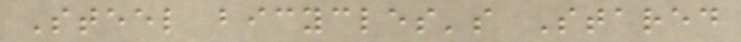Steel bicycles's Stared
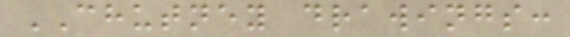CHUTNEY drawings:
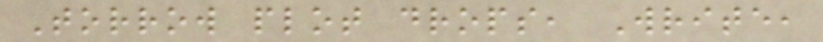Torrow plot drops, Write,
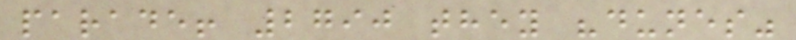parade! 2790 they "dunes"
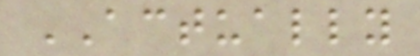ACTUALLY
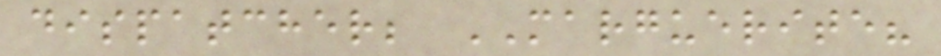dispatcher; MARGUERITE?
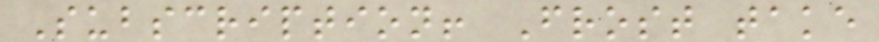Subscription! Frost take
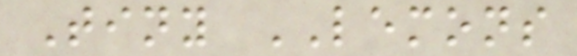Tiny LEMONS
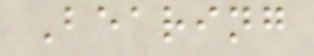Bearing
